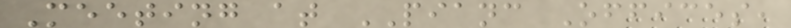Meeting at PIANC Offices,
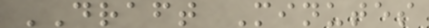DRAFT Minutes
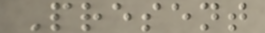Present
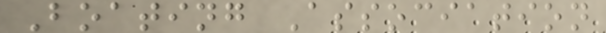Boating Association
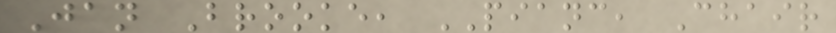Jan Brooke, PIANC, Chair
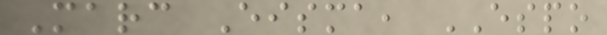Marc Eisma, ESPO
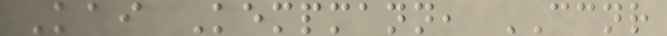Kai Kempmann, CCNR
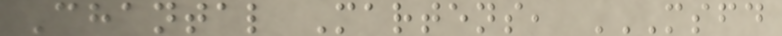Chantal Martens, MSFD
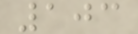103
